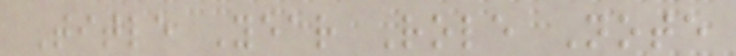Title Year Role Note
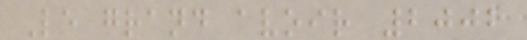Le grand avoir 2002
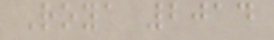Roya 2014
